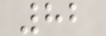82
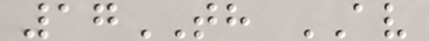17TH AV
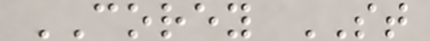COREY ST
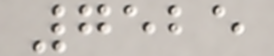7525
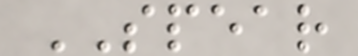SPEAR
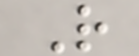R
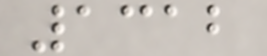1312
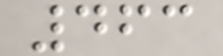463
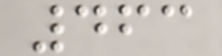463
